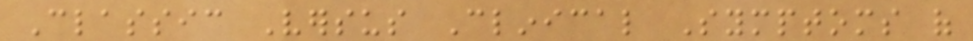Classic Versus Clinical Symptoms of
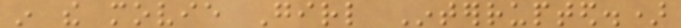in the movie Girl Interrupted.)
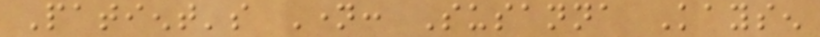Patient's Name: Susanna Kaysen
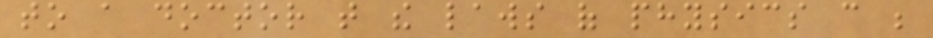to a doctor that the laws of physics can be
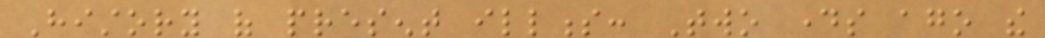History of present illness: Two days ago the
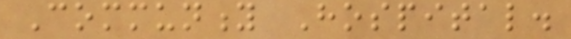Community Hospital.
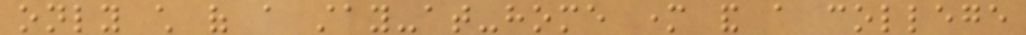only child of a stay-at-home mother and a college
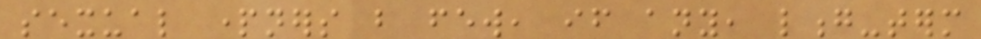sexual partners but few, if any, long-term
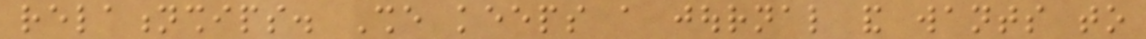relationships. She keeps a journal and wants to
